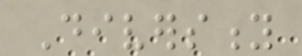Diversity
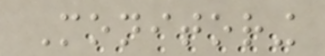Monitoring
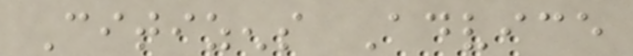Citizens Advice
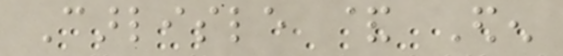Carlisle & Eden
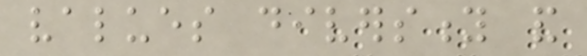values diversity and
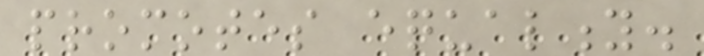promotes equality.
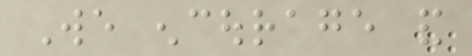We encourage and
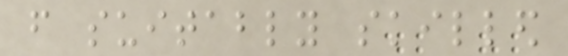from suitably skilled
